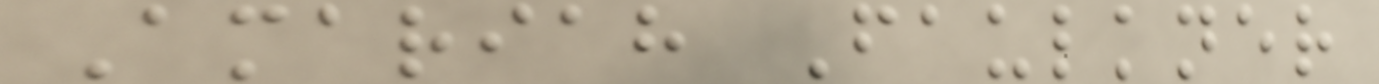Amariah Faulkner
